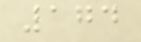174
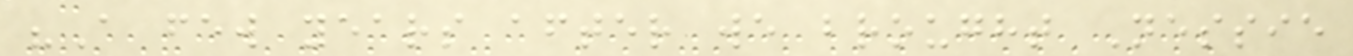"A few years after we brought Nessie
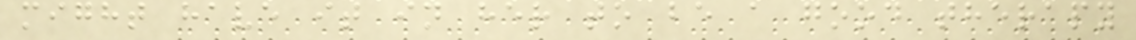might have it in her to be a good therapy
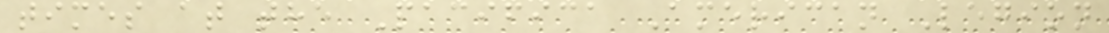times at the Pacifica American Legion
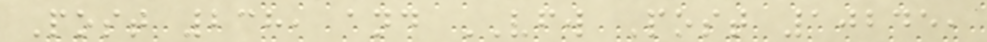Post 238, and VFW Post 10245,
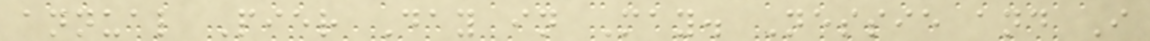annual Pier Day in May. Nessie and I
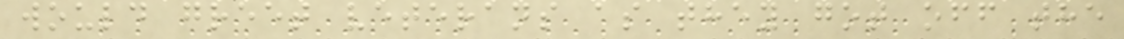would greet veterans as they got off the
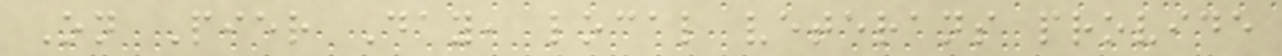On Pier Day, local veterans provide
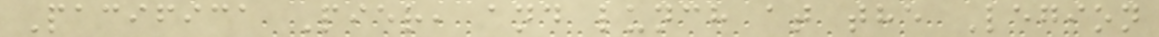Pacifica Pier, and lunch at the Legion
